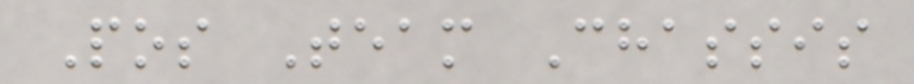Pos Team Chassis
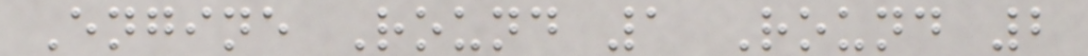Engine Round 1 Round 2
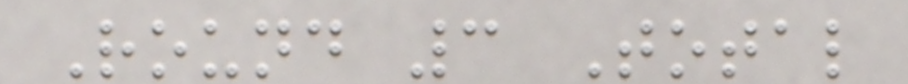Round 3 Total
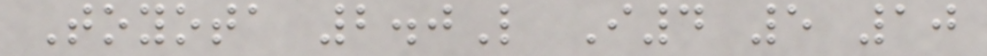Toyota 2.0L I4 5 10
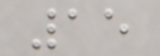15
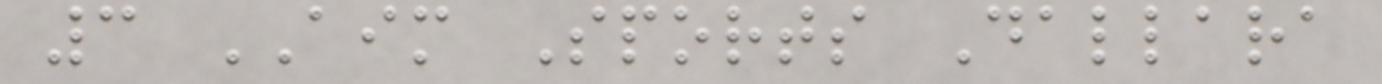3 AIM Sports Dallara
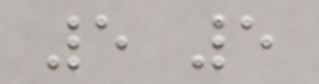5 5
